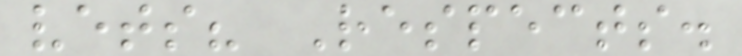vets? Respects.
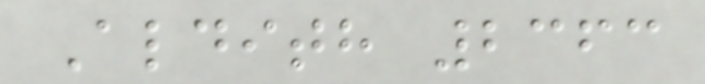Aldith 2363
